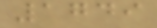1749
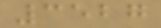3527
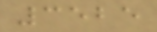3525
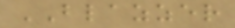BLAZZER
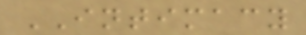INTIMACY
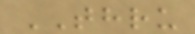THRU
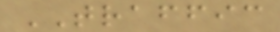TRAFFIC
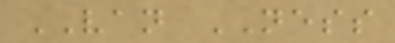VAN NESS
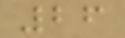26
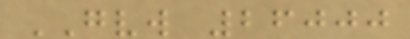GVW 26000
